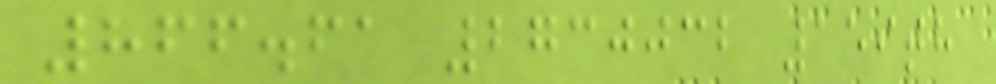866.61 2730032 159th
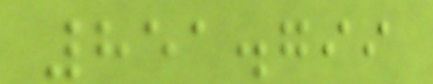851.799
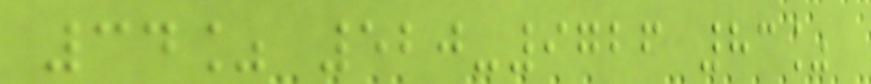34% 520-9726 83%
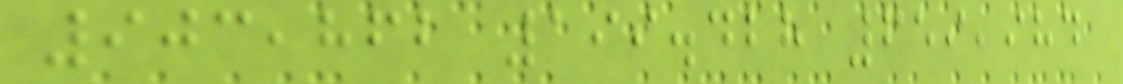903,862 199.428 659,984
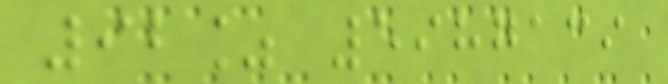92% 5987139
